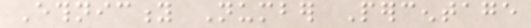Ethnicity Number Percentage
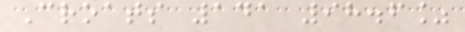Croats 141 98.6%
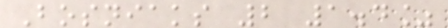Bosniaks 2 1.4%
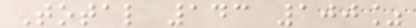Total 143 100%
